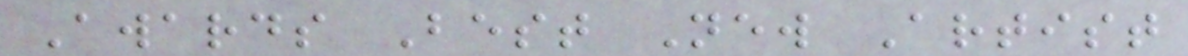Awards Best New Artist
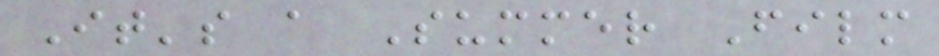It's a Summer Film
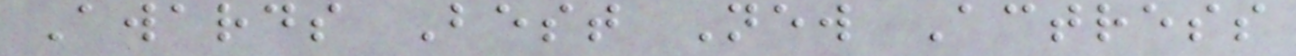Awards Best New Actress
